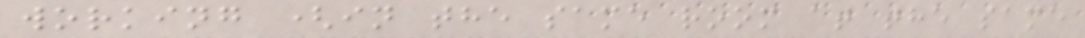working (in the same room at the same
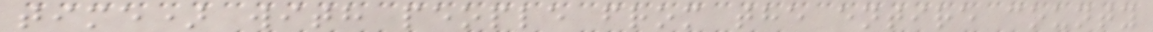time) with people from the entire county
